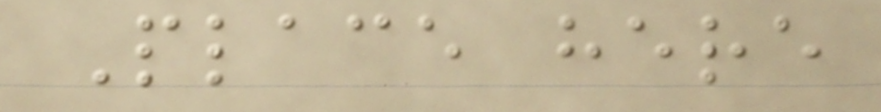Place here
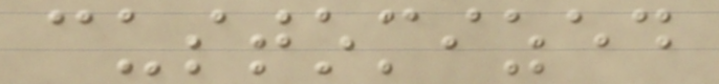customized
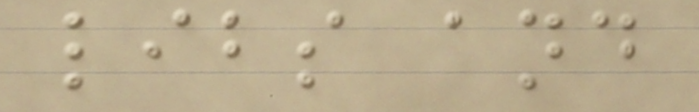libs and
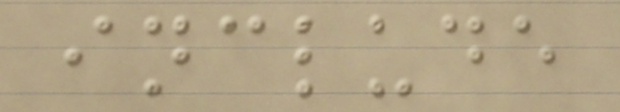include
